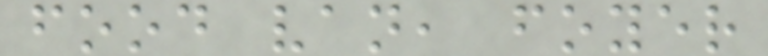food van, foyer
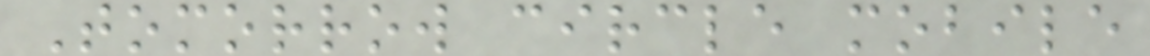Tomorrow circle mobile
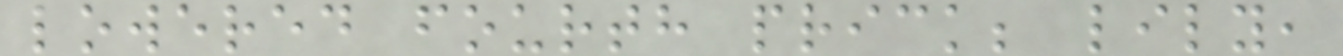lowered fourth prick; lily,
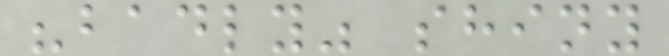"badly" shiny
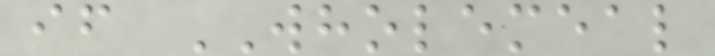if WHOLEMEAL
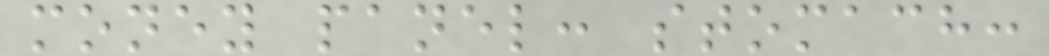money panel: stomach:
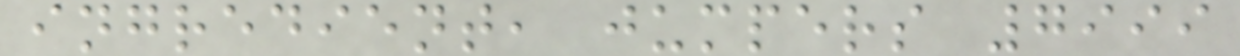ingredient, jumpers 7999
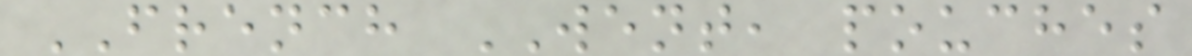FRENCH WENT, pouches
